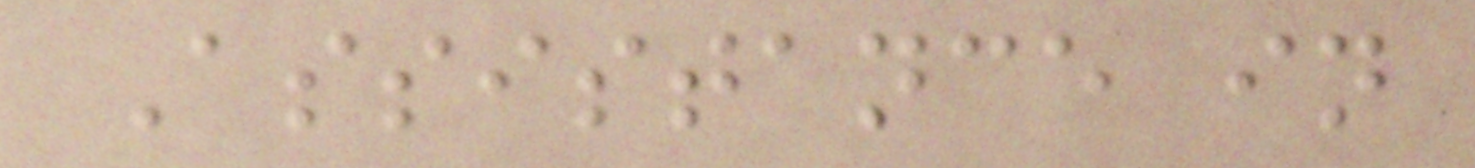Assistance in
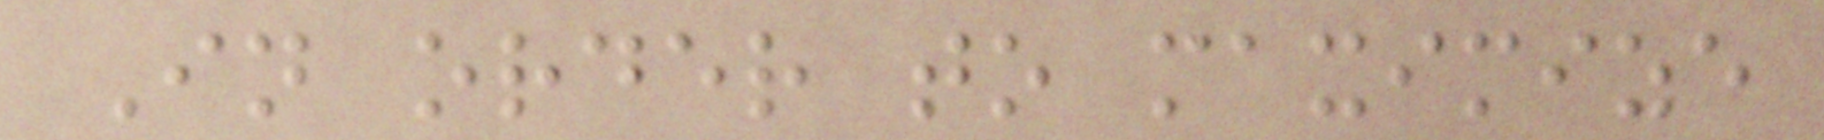In order to maximize
